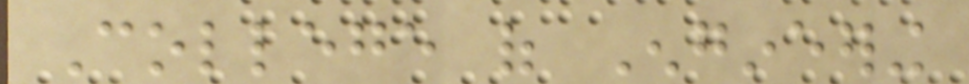College of Engineering
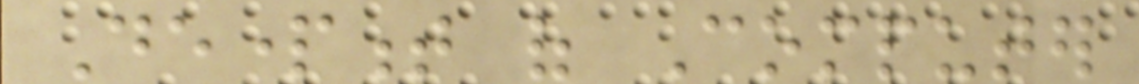Department of Computer
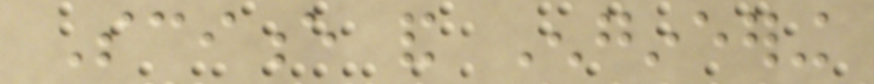Science and Engineering
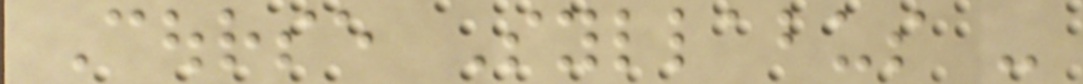Course Syllabus -
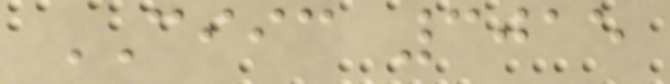CIIC 3015
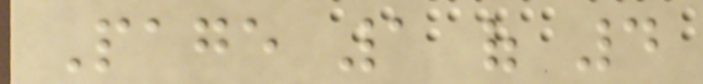Page 1 of 4
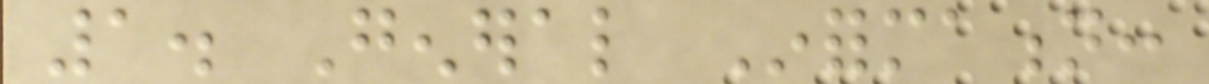1. General Information:
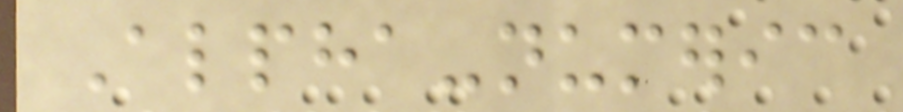Alpha-numeric
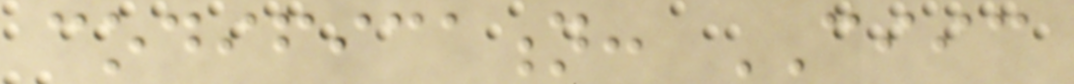codification: CIIC
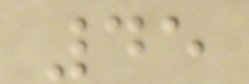45
